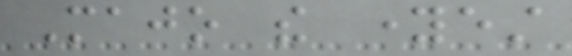Majo the youngest
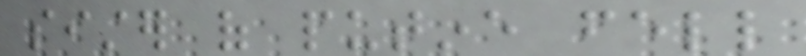sister of putine fell
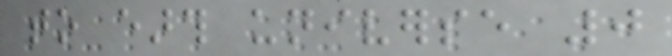to earth universe 0
